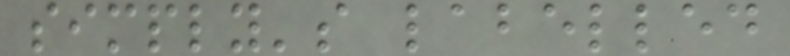simply's labelled
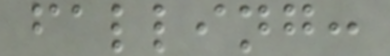falling:
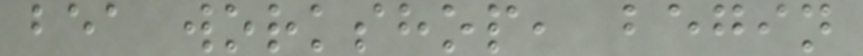bea workshop, begin
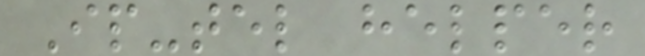Ip-tel helper
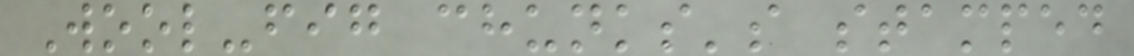Wool-fig chunks's stamped
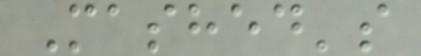Mashed's
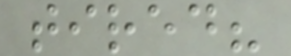tired?
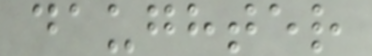daughter
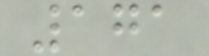171
